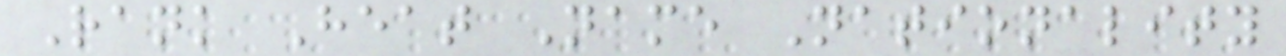Rank Heat Name Nationality
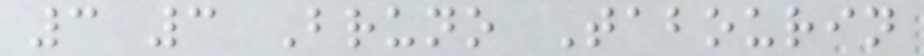3 3 Bruno Tabourin
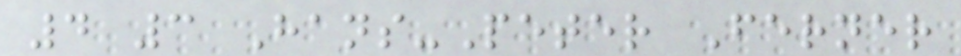4 3 Hans-Peter Ferner
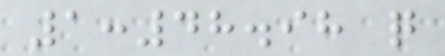1:48.98 q
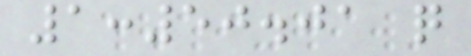1:50.01 q
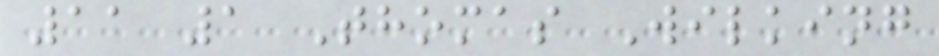11 1 Thomas Wilking
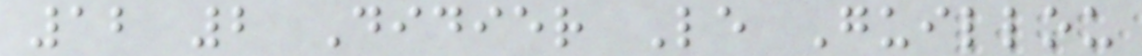12 2 Didier Le Guillou
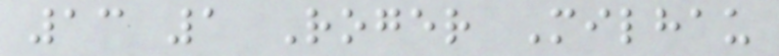13 1 Roger Milhau
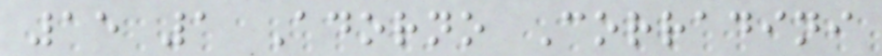15 1 Adorno Corradini
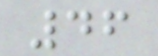46
